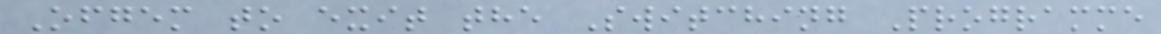Ofgem to exit the Switching Programme
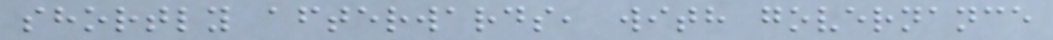shortly afterwards, with governance
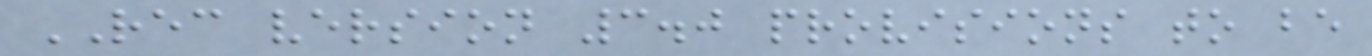REC version 3.0 provisions to be
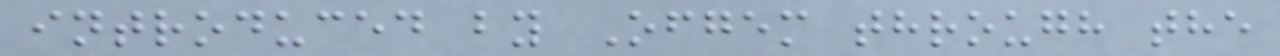introduced by Ofgem through the
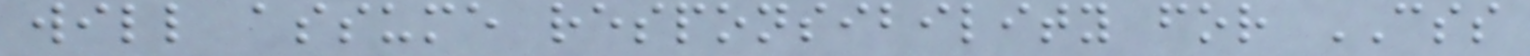will assume responsibility for CSS
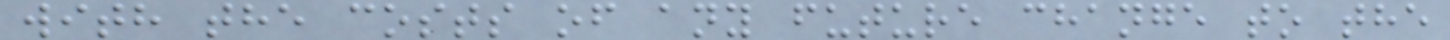with the costs of any future change to the
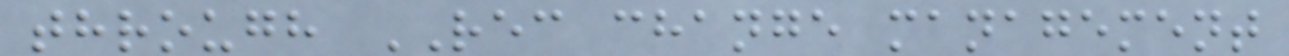through REC change management
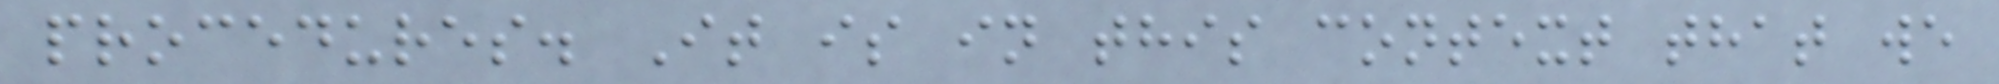procedures. It is in this context that we
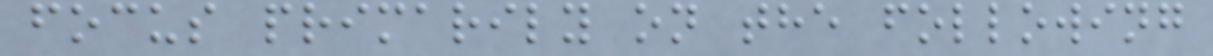focus primarily on the following
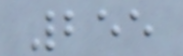255
